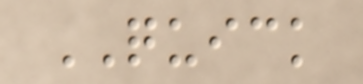QUICK
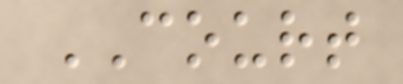COURT
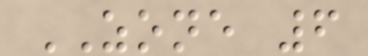ZONE 6
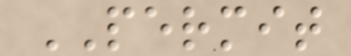PERMIT
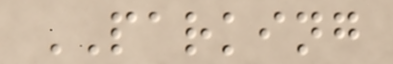PARKING
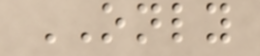ONLY
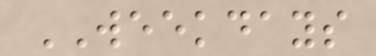WEEKDAYS
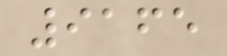9165
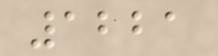1221
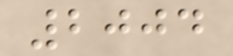2004
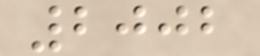2002
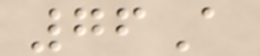76A
